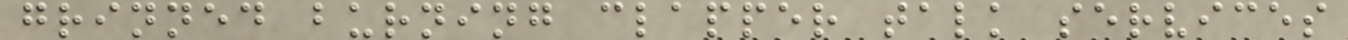grinned burning clapper talk services
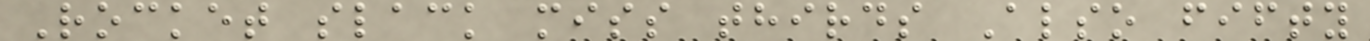Rocket slack miss thirds Also fifty
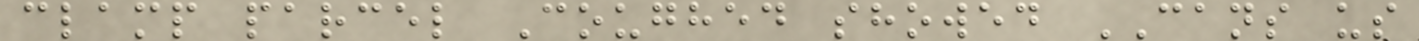clamp parcel Coughed showed CANS us
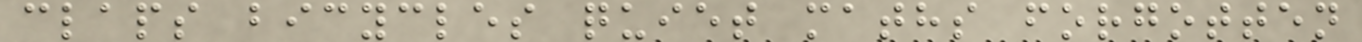claps bicycles quiet maths forgotten
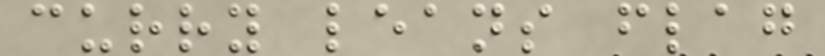curry leans flag
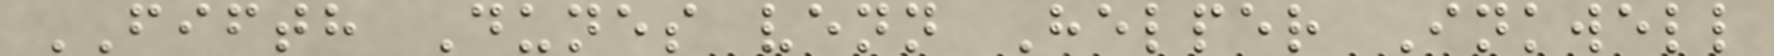FIFTH Dunes venn Helper Inkwell
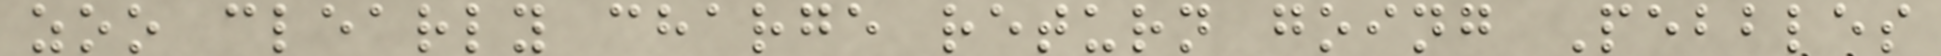zoo clearly charge return going Pebbles
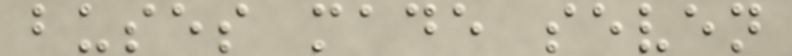buses made seven
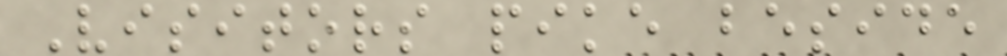Visitors pike beside
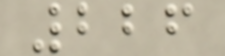226
